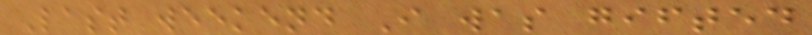Last weekend I was gifted
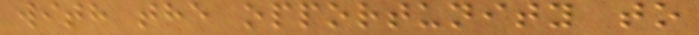with the opportunity to
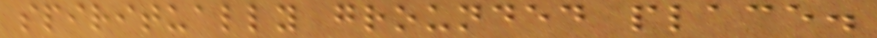spiritually grounded place.
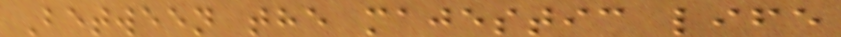Between the majestic life
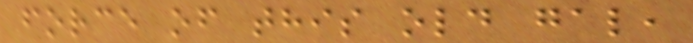force of this old gal,
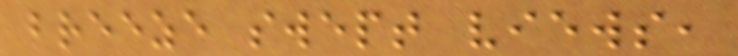breeze swept views,
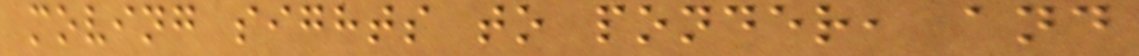moving sights to ponder, and
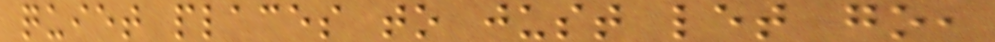quiet places to just let go,
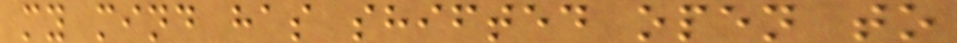my mind has shifted open to
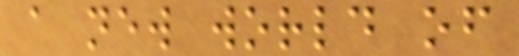a new world of
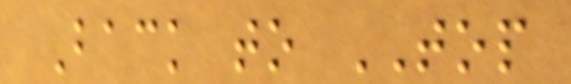Back to TOP
